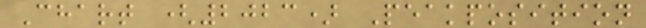Chart (2023) Peakposition
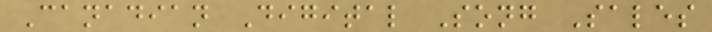Canadian Digital Song Sales
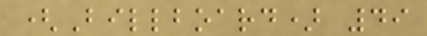(Billboard) 49
